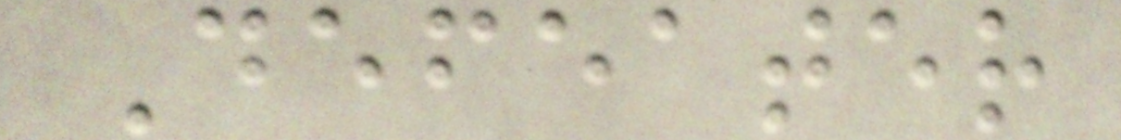Defeater
